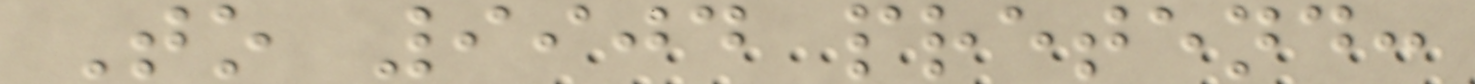To 9904 pretend:
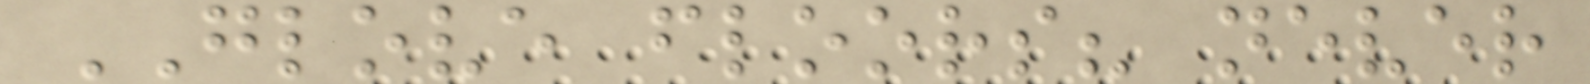GLOVE floors? never
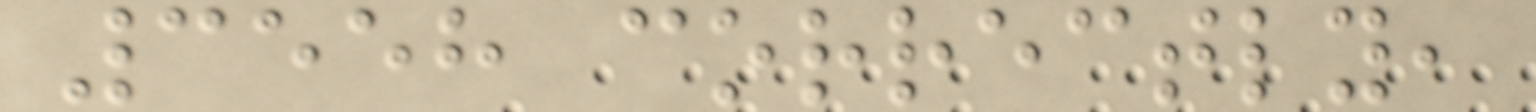3558 correctly,
